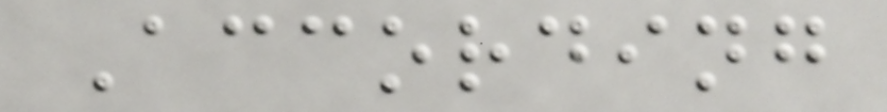According
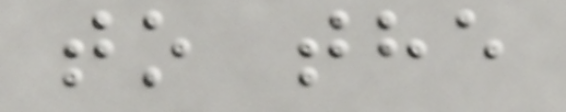to the
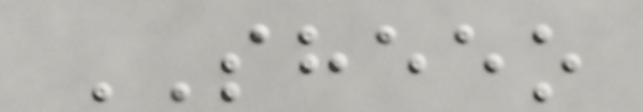SHEEO
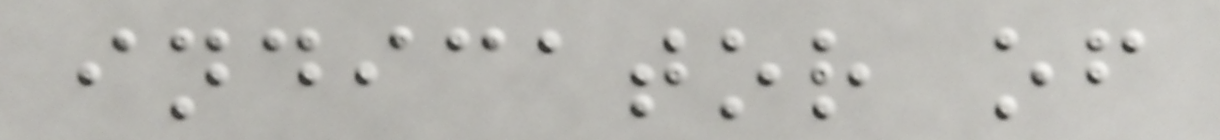indicator of
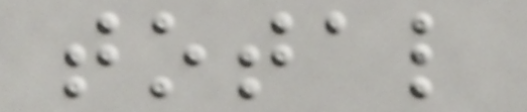total
